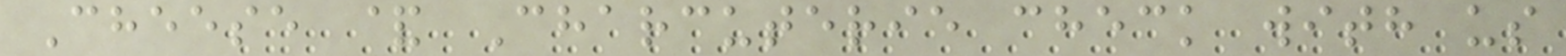Cheese & Charcuterie check with us
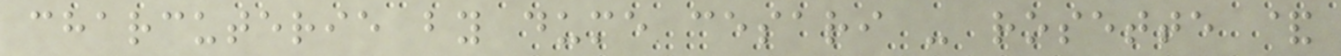charcuterie by dume cesari - rosette &
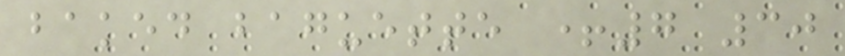baked baguette +7 30
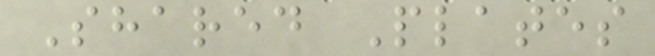Shared Plates
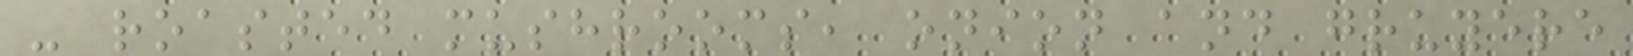- roasted mushrooms, onion and gruyere
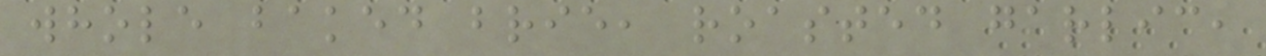whole baked brie, roasted garlic,
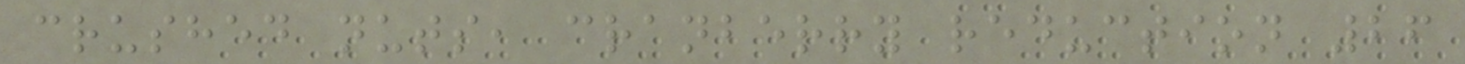crushed nuts, cranberry reduction 26
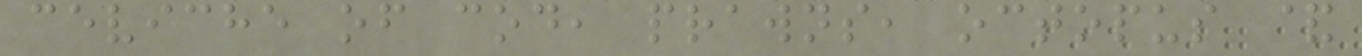ceviche of cod, prawns, octopus &
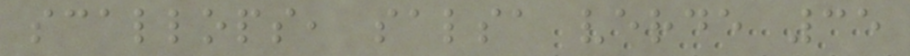scallops, salsa verde 35
